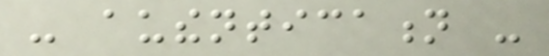- authentication -
